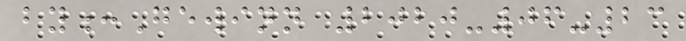by:Gewinn 2020-06-23
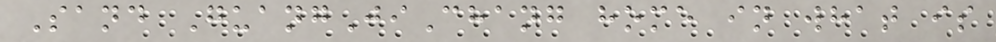Sand GuangJiChang home in what is
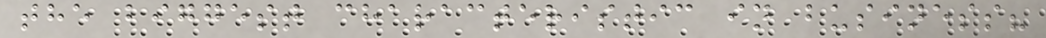the biggest characteristic in business?
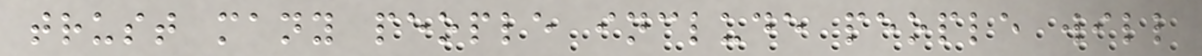trust many people include people will
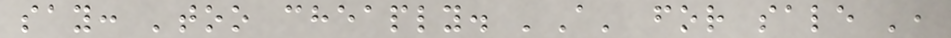say: 'too cheaply. 'A' for sale ',
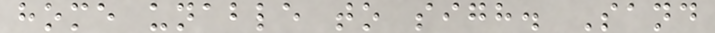home unable to sigh. Sand
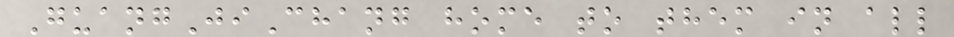GuangJiChang home to them in all
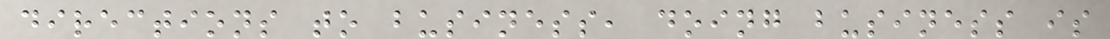directions to business, doing business is
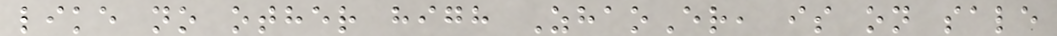like no other high ZhaoEr, is on sale
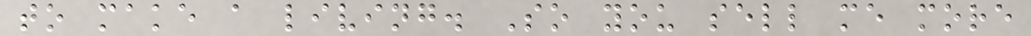to make a living. So you sell me more
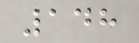148
